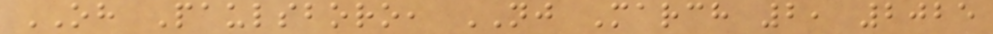OH Paulsboro, NJ March 2, 2025
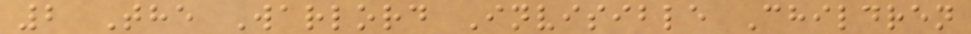2 The Warlord Invisible Children
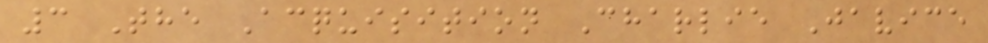3 The Acquisition Charlie Javice
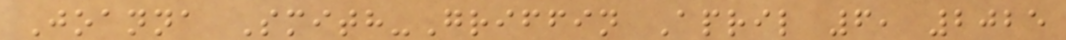Joanna Smith-Griffin April 6, 2025
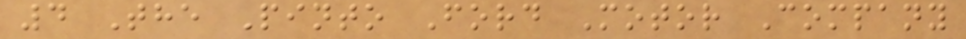4 The Pinto Ford Motor Company
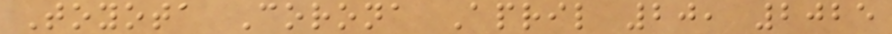Toyota Corona April 20, 2025
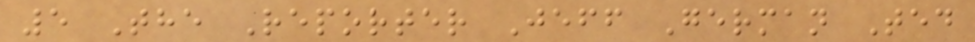5 The Reporter Jeff German Ted
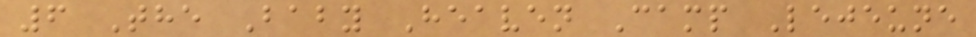6 The Baby Heaven Camp Lejeune
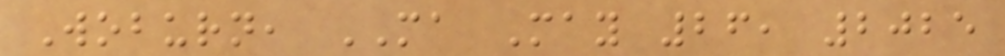Woburn, MA May 26, 2025
